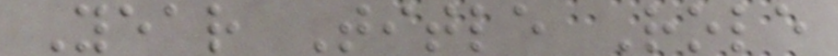Year Title Role
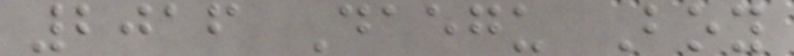2016 Daegu Boy
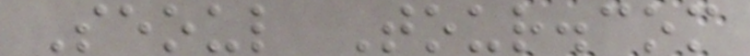Seoul Tour.com
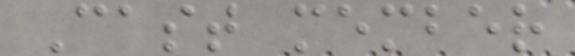Cast member
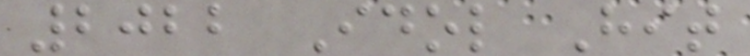2022 Idol Hit
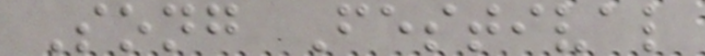Song Festival
